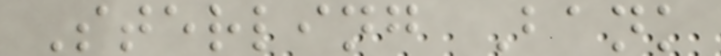Sterling Bank
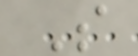S
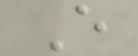E
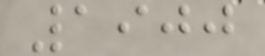1900
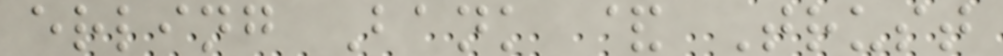erling Bank & Trust
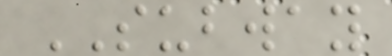SUBWAY
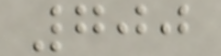700
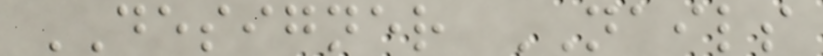DESIGNER NAILS
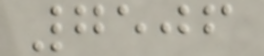7506
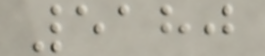5180
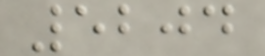5204
